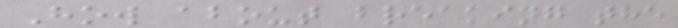How about breaking the
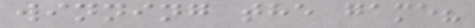winning the game?
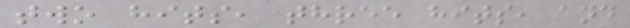two hits, three hits, and
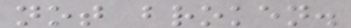not broken.
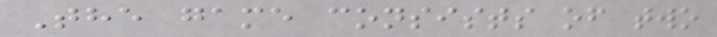The game consists of two
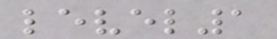level1
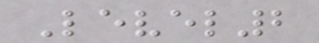Level2
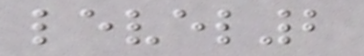level2
